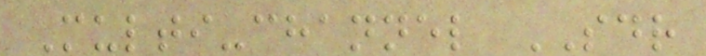Multi-channel SDR
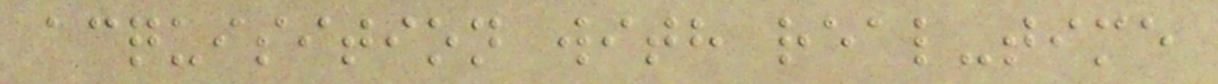acquisition with real-time
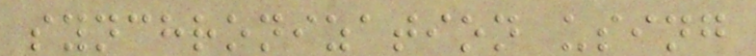synchronization using
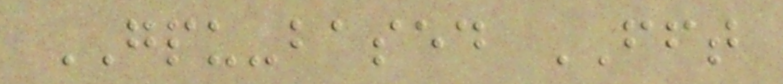GPU-based FFT
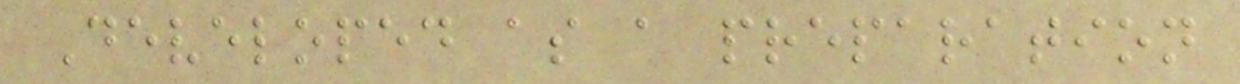Developed as a preparation
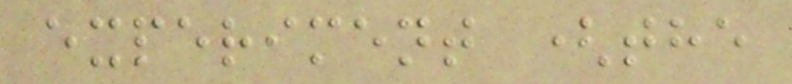experiment (the
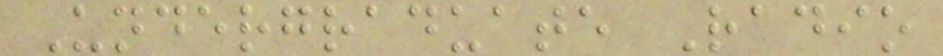Undergraduate Radio
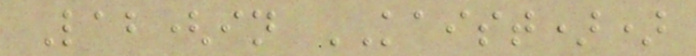Lab(in KAIST))
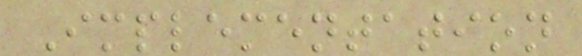Implementation
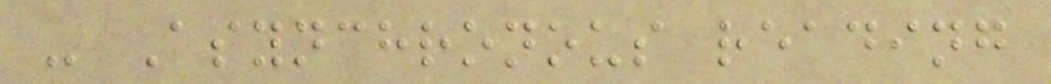- Asynchronous reading
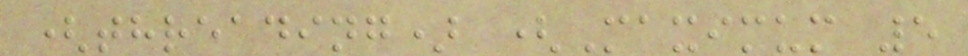(threading) (Maximum 5
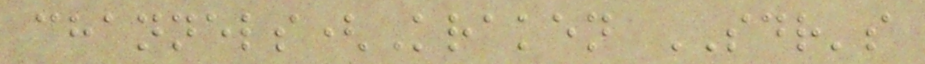channels(Kraken SDR's
